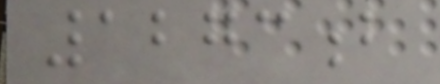1273b
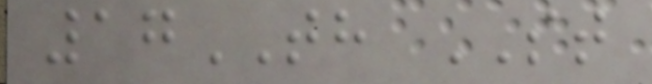17TH ST
